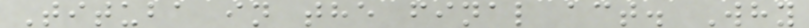Tituba in the final act. Why
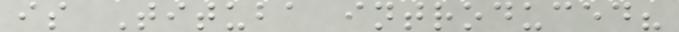is Tituba introduced?
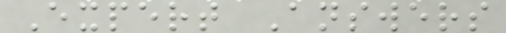Expert Answers
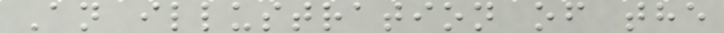An illustration of the
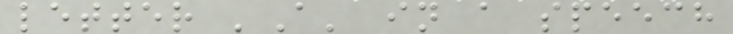letter 'A' in a speech
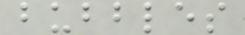bubbles
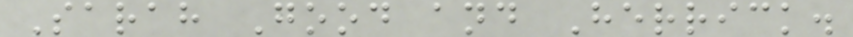Sarah Good and Herrick.
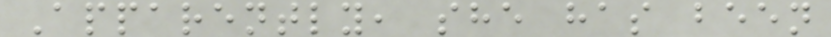Apparently, she has been
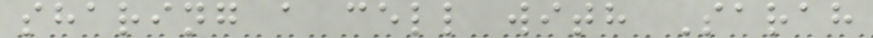sharing a cell with Sarah
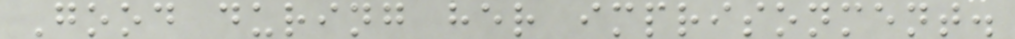Good during her imprisonment.
